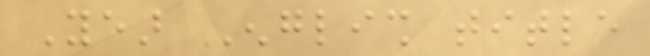Year English title
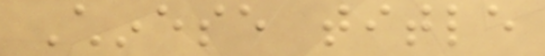Chinese title
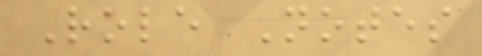Role Notes
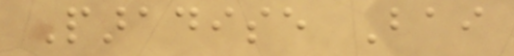Paradise Bai
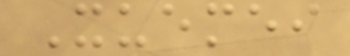Xuemei
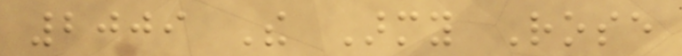2009 The Army Rose
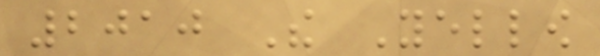2010 The Yellow
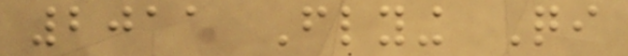2011 Flying Qi
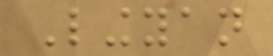Lingyan
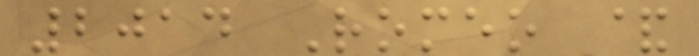2014 Romeo &
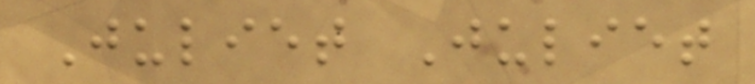Juliet Juliet
